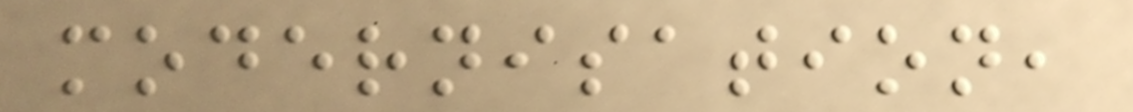modernisation,
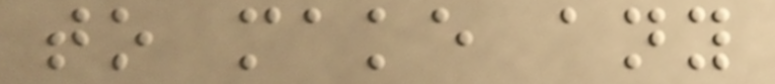to make any
